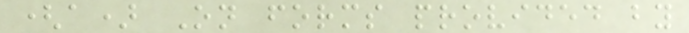(a) On forms provided by
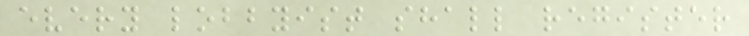every lobbyist shall register
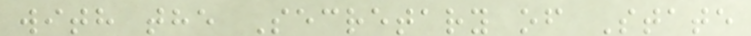with the Secretary of State
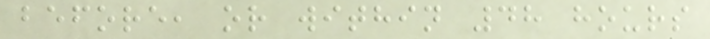before, or within 48 hours
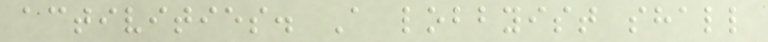activities. A lobbyist shall
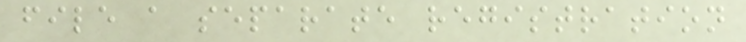file a separate registration
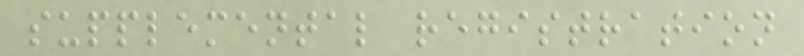supplemental registration
